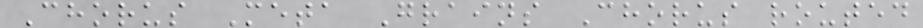Chorus Meta Grains Chorus routed
